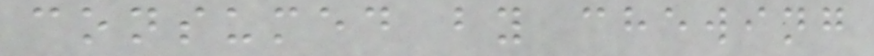consumed by chewing
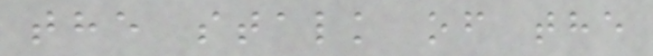the stalk of the
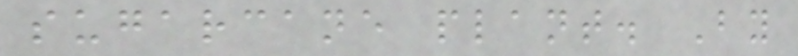sugarcane plant. By
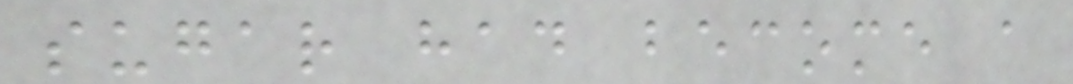sugar had become a
